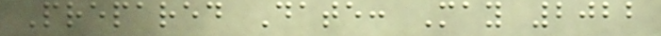Prepared Date: May 2022
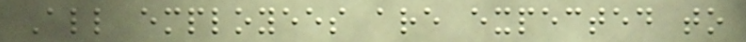All employees are expected to
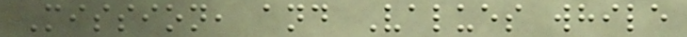Mission, and Values while
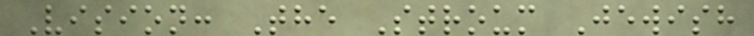Vision: The Stroum Jewish
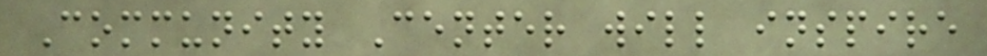Community Center will inspire
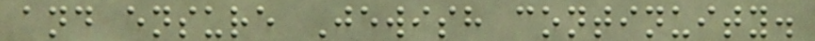and ensure Jewish continuity.
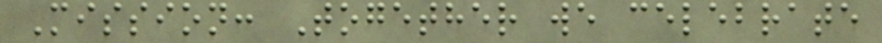Mission: Together we celebrate
